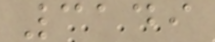3149
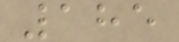185
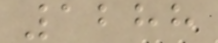1288
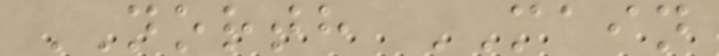NORTH MAIN
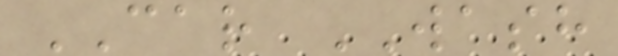CAR WASH
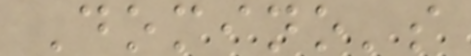Domino's
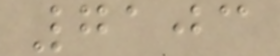7103
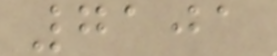7101
